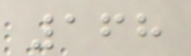168
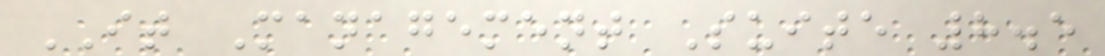IT Management Suite 8.5
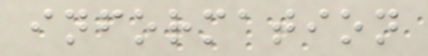information
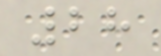28
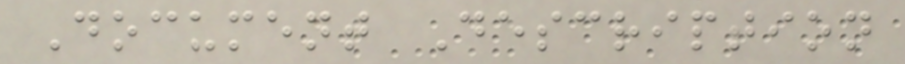Document Description
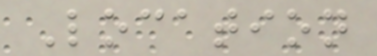Location
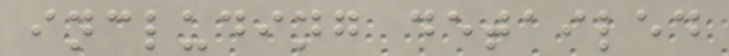including detailed
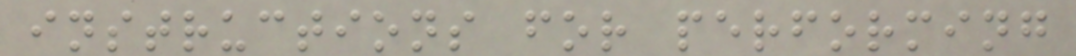instructions for performing
